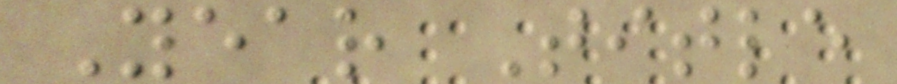Year Title
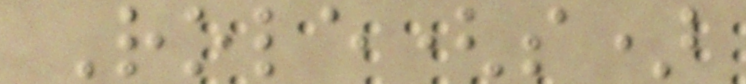Role(s)
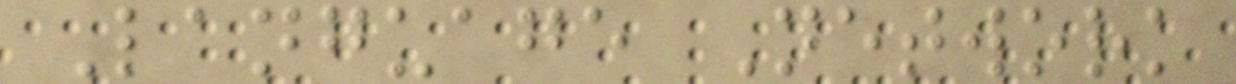Language Network
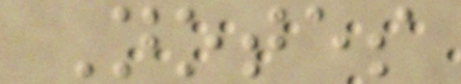Notes
